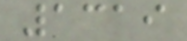1319
